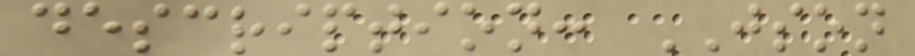description: JSON
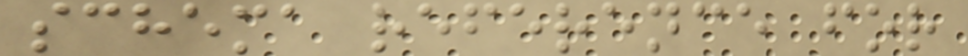schema reference for
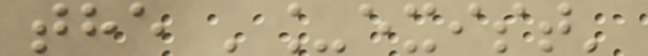the '_exist'
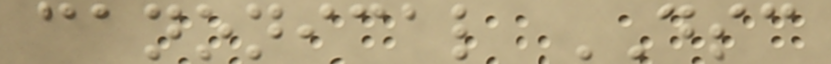canonical DSC
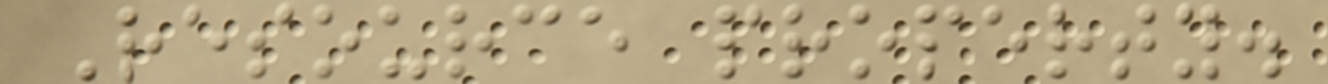Resource property.
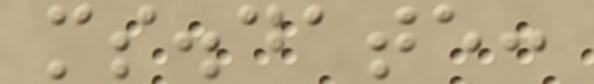ms.date:
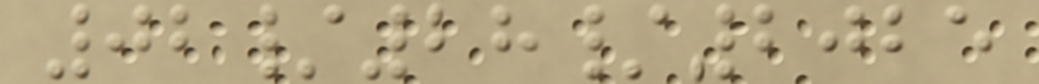02/28/2025
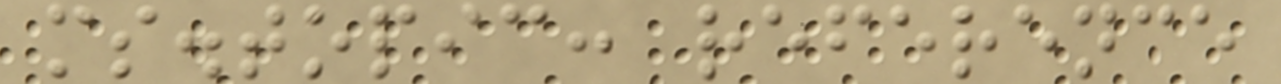ms.topic: reference
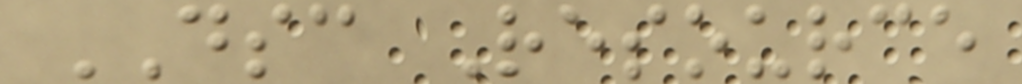DSC Resource
